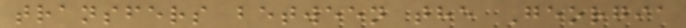transfers between the Georgia
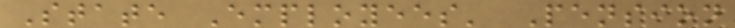State Employees' Pension
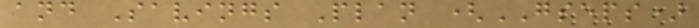and Savings Plan (GSEPS)
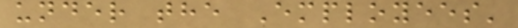under the Employees'
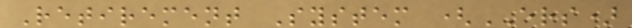Retirement System (ERS)
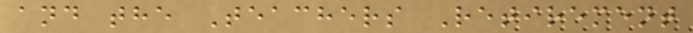and the Teachers Retirement
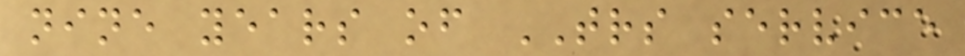nine years of TRS service
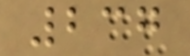237
